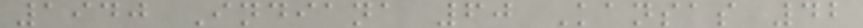1940 Indiana 60 Kansas 42
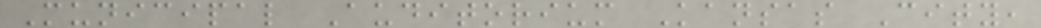Municipal Auditorium Kansas City,
